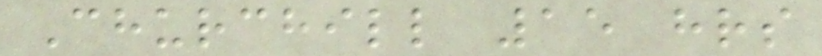Churchill 15 hrs
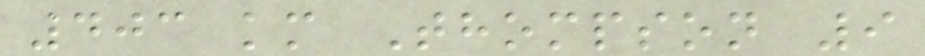403 km Thompson 9
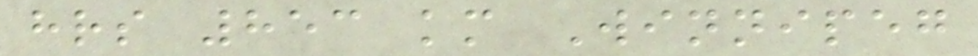hrs 853 km Winnipeg
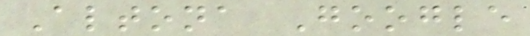Altona Google
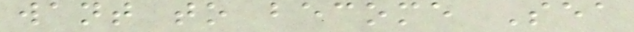want to become Sea
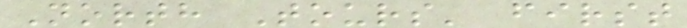North Tours' first
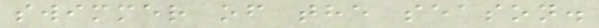swimmer of the season.
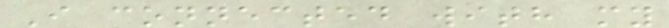I connected with my
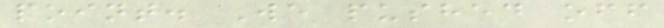point. We pushed off
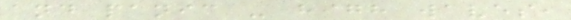and panic - high waves,
